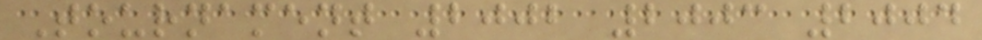Tournament 2002 2003 2004
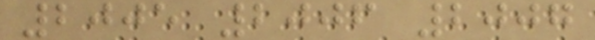2005 2006 2007
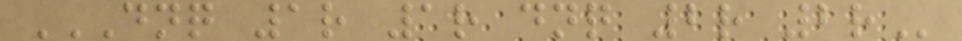DNQ 1R 1R DNQ 2R 2R
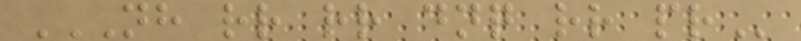NH RR RR DNQ RR PR
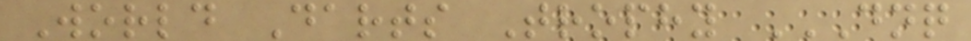World Darts Trophy DNQ
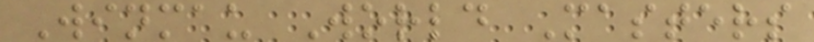Winmau World Masters
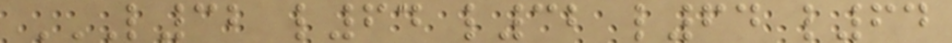L32 L64 L32 L64 L64
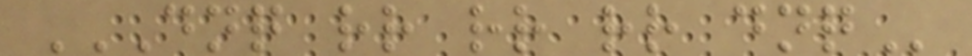DNQ RR RR RR DNQ
